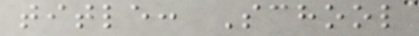title: School
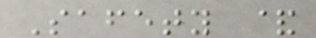Safety &
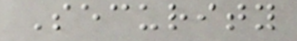Security
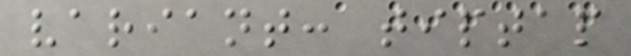variant: tiptap
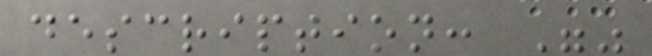description: ""
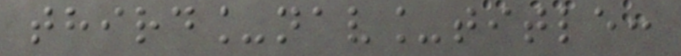third_nav_title:
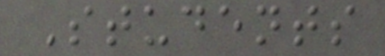Students
